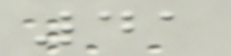41
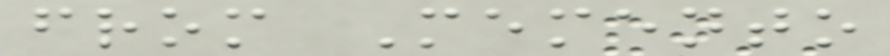from Memento
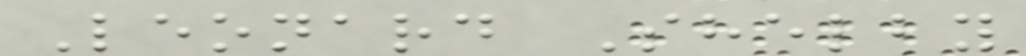Leonard Shelby
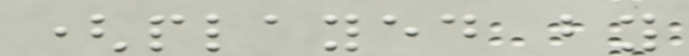(played by
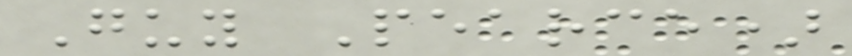Guy Pearce)
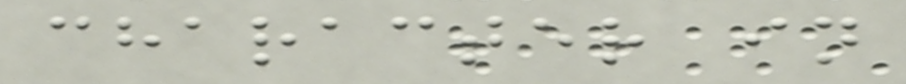character in
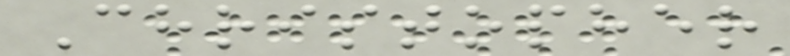Christopher
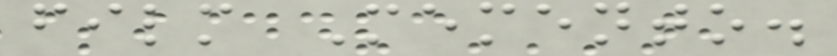film Memento.
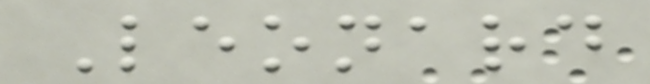Leonard
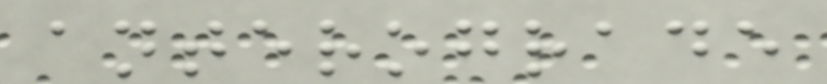anterograde
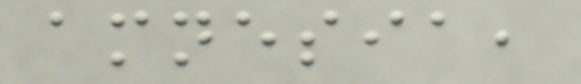amnesia,
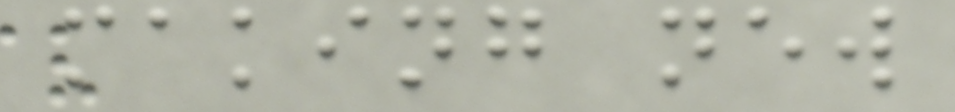making new
